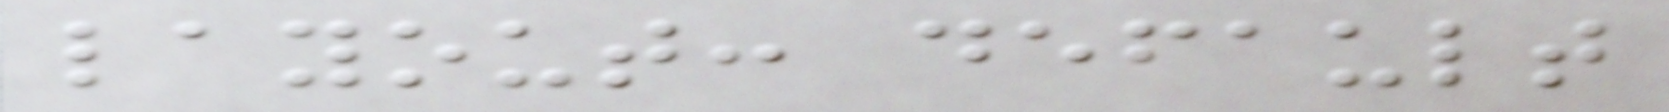layout: default
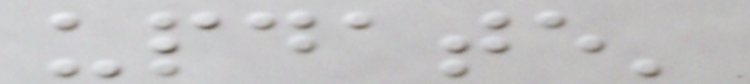update'
